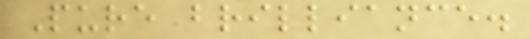Pure brilliance.
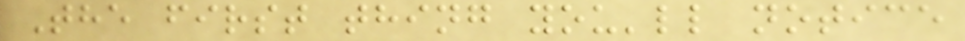The first thing you'll notice
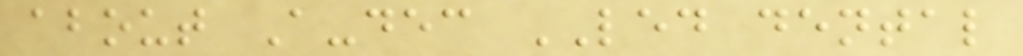about A-dec LED dental
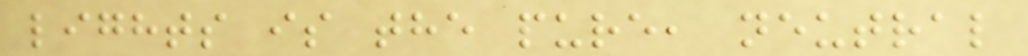lights is the pure, neutral
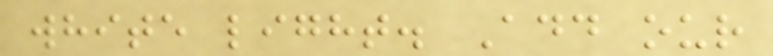white light. Add our
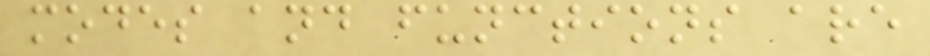modes and functions are
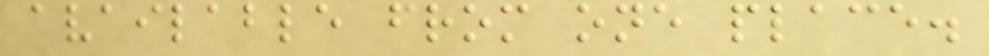available from one place.
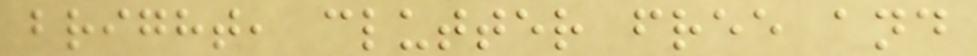bright, clutter free and
